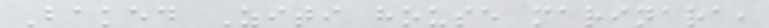Baked Ziti house marinara,
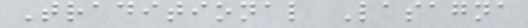Traditional Lasagna
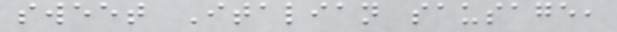sweet Italian sausage,
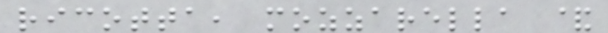ricotta, mozzarella &
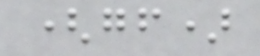(gf)
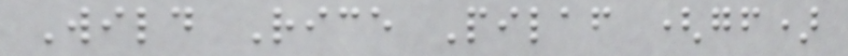Wild Rice Pilaf (gf)
